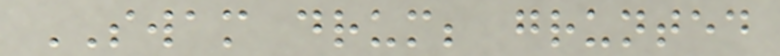SWAM drum; grunted
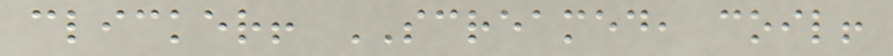clicker! SCREAMED, coil!
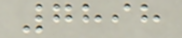7898
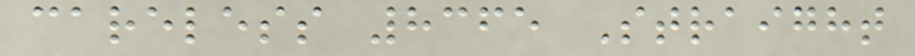careless 8365 Straight
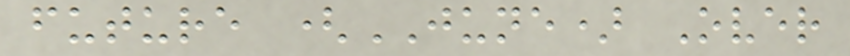future (JUNE) Over
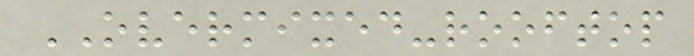OVERMIXED-rooftop
